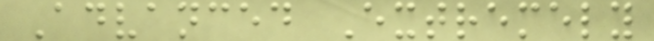Advanced Extremely
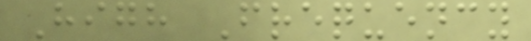High Frequency
